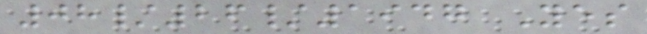08/26/1947 Yes
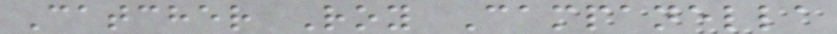Catcher Roy Campanella
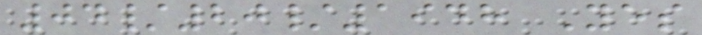04/20/1948 Yes
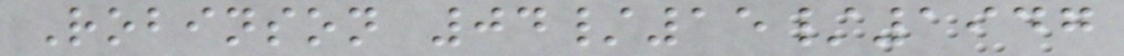Robinson 04/15/1947
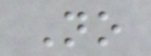No
